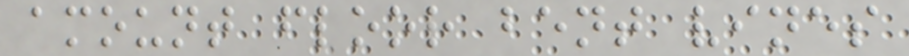amount floor bent vines
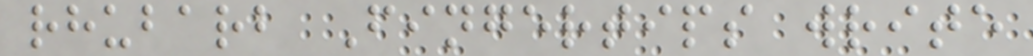rhubarb Fingertips write
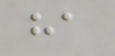ha
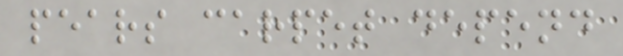pears carpet depend
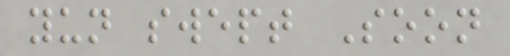yun swept Soon
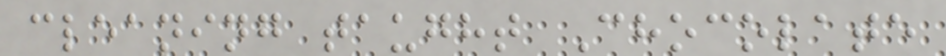cleaning taught Chocolate
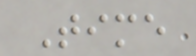Time
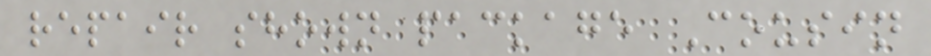repair shown package Cousin
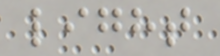light
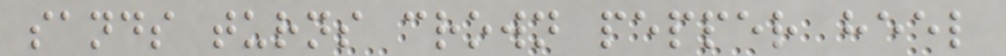sands turns crown pepper heel
